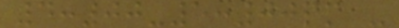4:00-5:00pm -
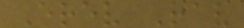Erev Rav
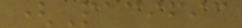(Pacific
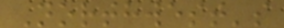Northwest's
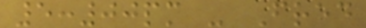5:00pm - Fred
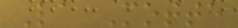La Motte
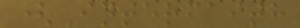(Interfaith
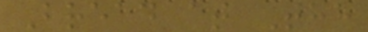Bread at The
